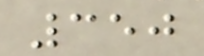350
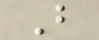B
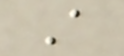A
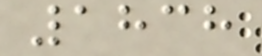1838
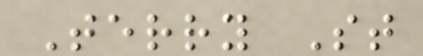Terry St
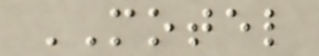MOTEL
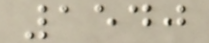1540
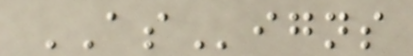ASigns
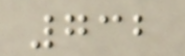732
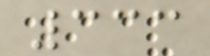333
